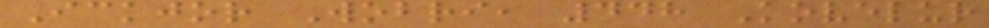Ickjor Wobri, 448 Kovelur
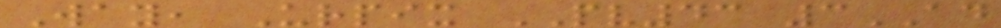Way, Urpix PV43 3AD
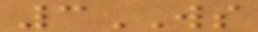3WS
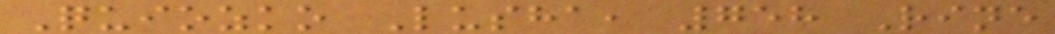Quiozko Lusha, 758 Rine
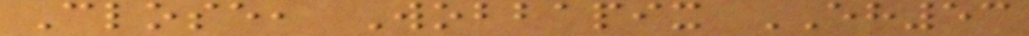Close, Wobbapix EH53
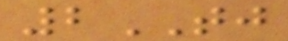2TJ
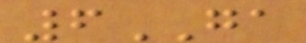6GA
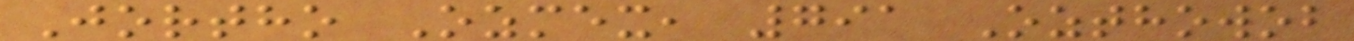Jortho Ozmex, 791 Ozthowob
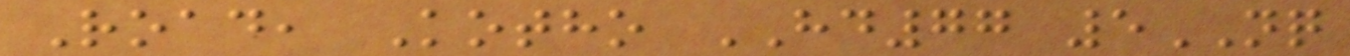Road, Kotho HD77 5NQ
